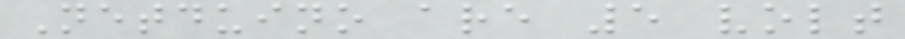Netduino are 5 volt
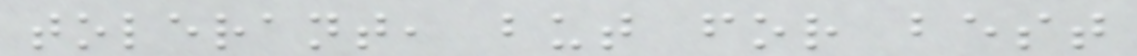tolerant, but for best
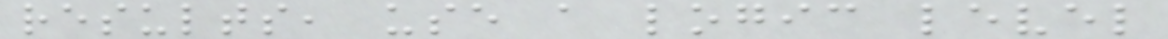results, use a logic level
